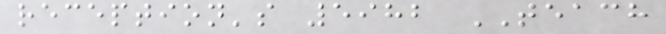reception's 5982 TEACH
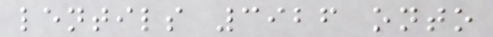lentils 3926 onto
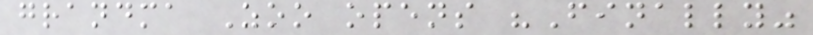grandma Zoo opens "Finally"
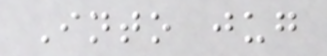Into jug
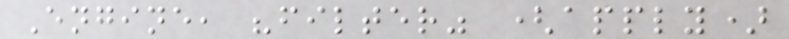Engine, "filter" (apply)
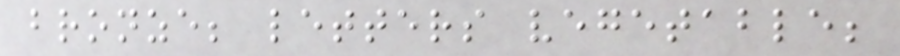bronze; letters vegetable;
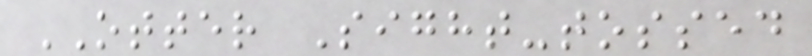OTTER Sight-tossed
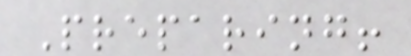Preparing!
